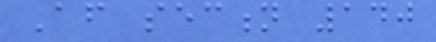After section 140
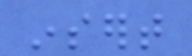insert
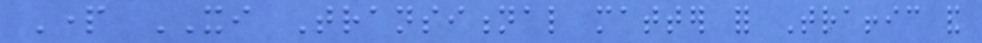Part XI Transitional matter for Traffic and
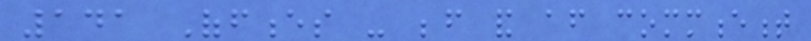141 Offences - before and after commencement
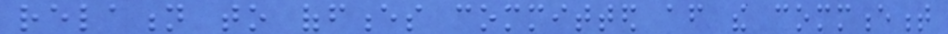relation to offences committed after the commencement
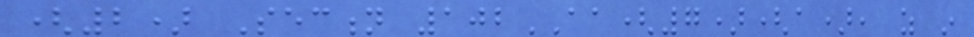(2) Section 102AA(7)(a), as in
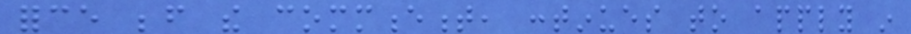force before the commencement, continues to apply in
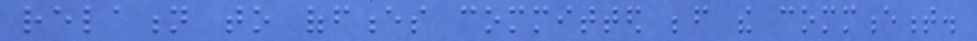relation to offences committed before the commencement.
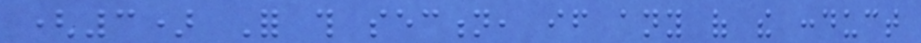(3) For this section, if any of the conduct
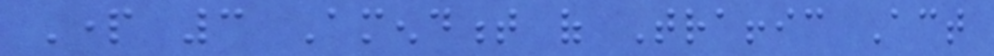Part 3 Amendment of Traffic Act
